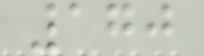170
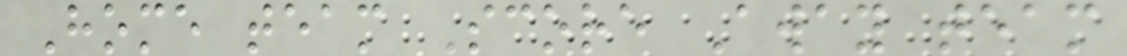Home team Score Away team
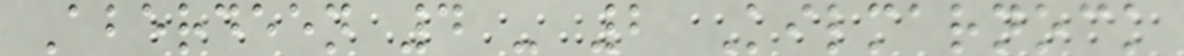Aberdeen 4 - 2 Kilmarnock
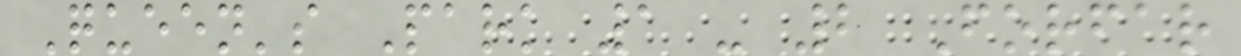Queen's Park 1 - 2 Forfar
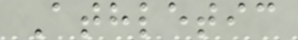Athletic
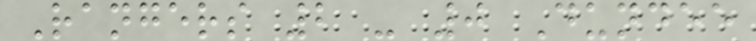Rangers 2 - 0 Dundee
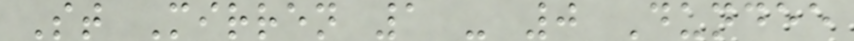St Mirren 1 - 0 Dundee
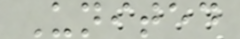United
